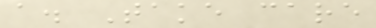a. Take care
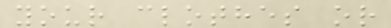your clothes or
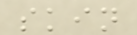skin
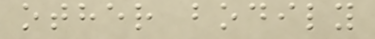other bodily
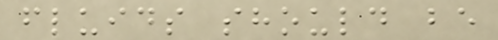fluids should be
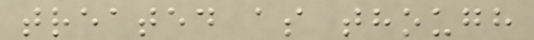treated as though
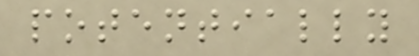potentially
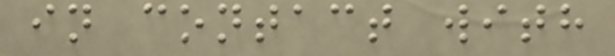in contact with
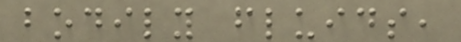bodily fluids,
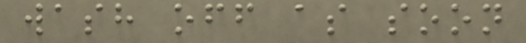wash off as soon
